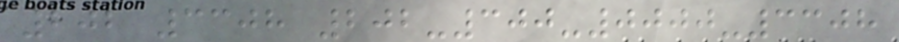202 3308 202-300-0000-3308
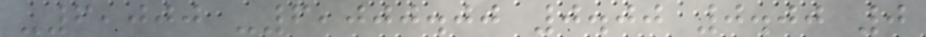-6,000 -6,000.00 0.00 0.00 0
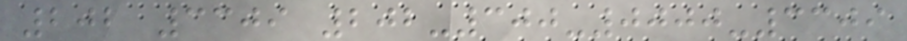202 3309 202-300-0000-3309
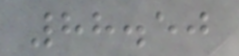88.50
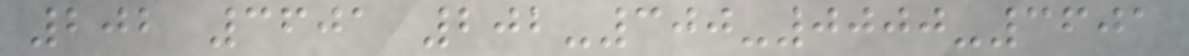202 3601 202-300-0000-3601
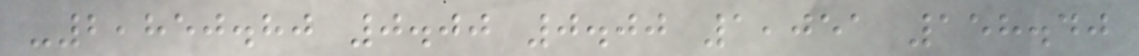-2,850.80 0.00 0.00 1,051 158.40
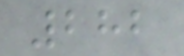282
